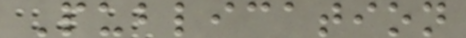Publication
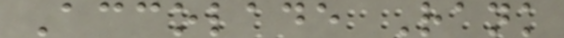Accolade Rank
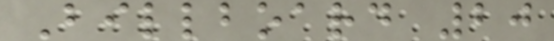Billboard 20
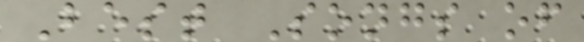Best Songs of
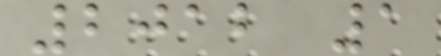2012 1
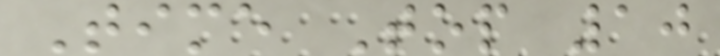Time Top 10
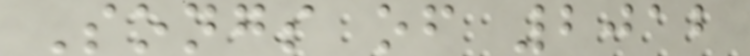Songs of 2012
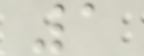1
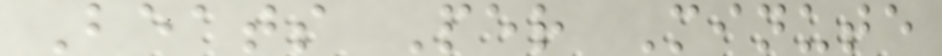Beats Per Minute
